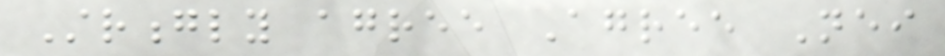Strongly agree Agree Neither
